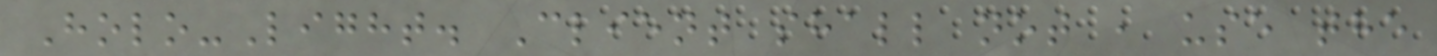Holo-Light. Client shall not , use the
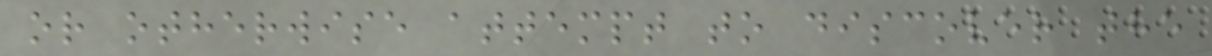or otherwise attempt to discover the
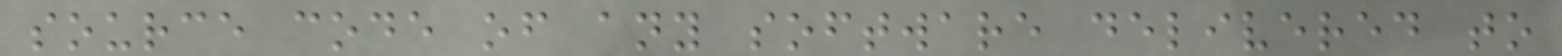source code of any software delivered to
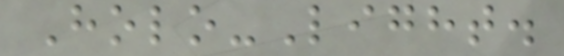Holo-Light.
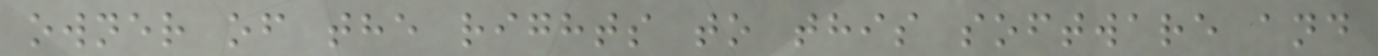owner of the rights to this software and
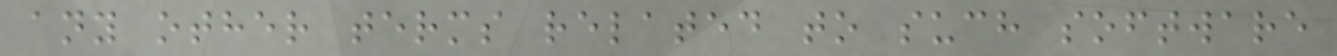any other terms related to such software
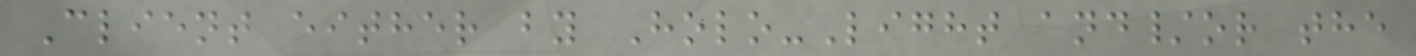Client either by Holo-Light and/or the
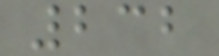232
